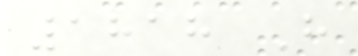1818 H
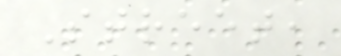Street,
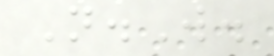N.W.
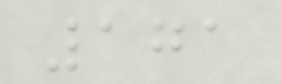171
